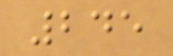245
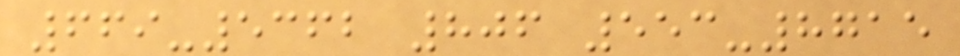669-5362 806 553-8715
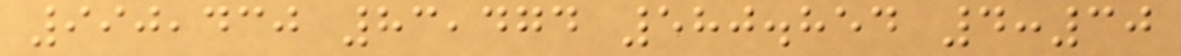990,430 83,474 580.854 4:30
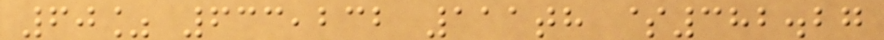60% 633,232 111th $382.27
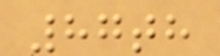87th
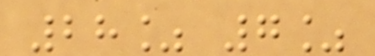28% 7%
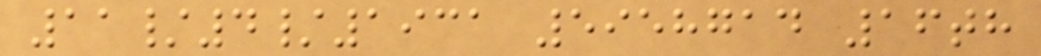11/4/1931 5958714 16th
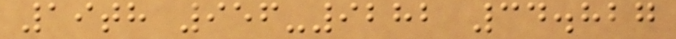19th 956-9282 34.827
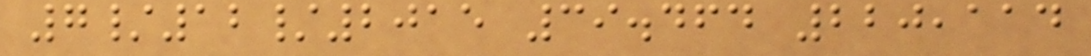7/12/2015 39.464 220,114
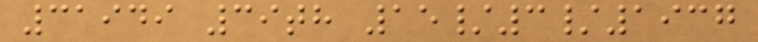31949 39th 15/3/1937
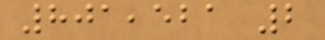801,521 2
